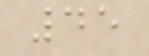45
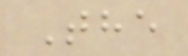The
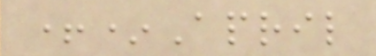+*April
